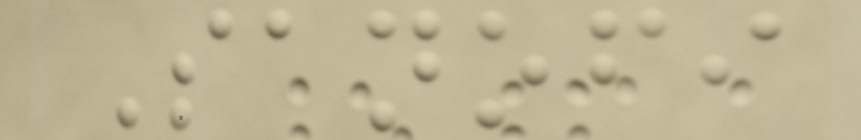Sanofi
